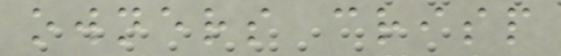owners crisp
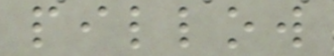pillow
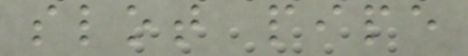slot pipe
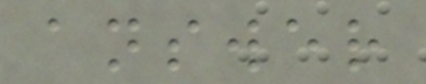answer
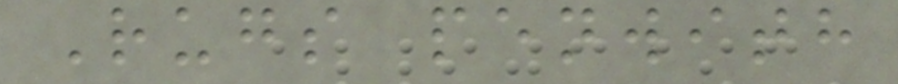Rugs penwith
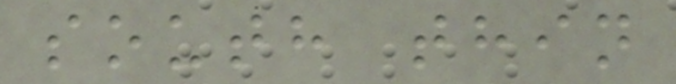south thin
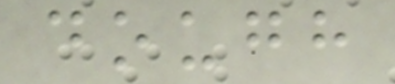dough
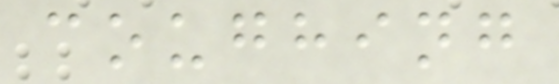coughing
